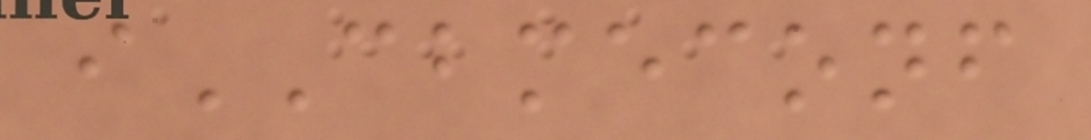iCBMECONF
